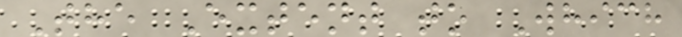The Extent to Which
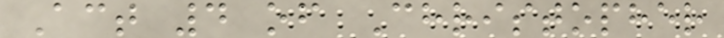Act 4 of Christopher
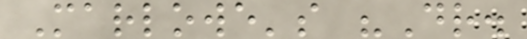Marlowe's "Dr.
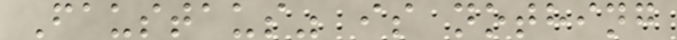Faustaus" is nothing
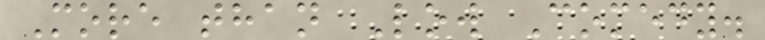More than Low Comedy.
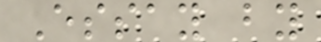Essay by
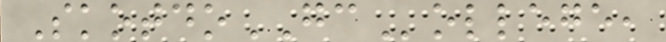SkotdoGCollege,
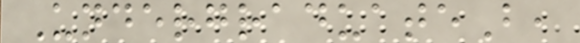UndergraduateB,
